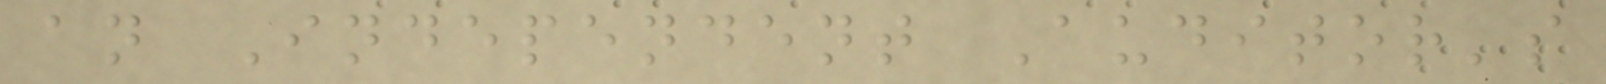an Independent Auditor's
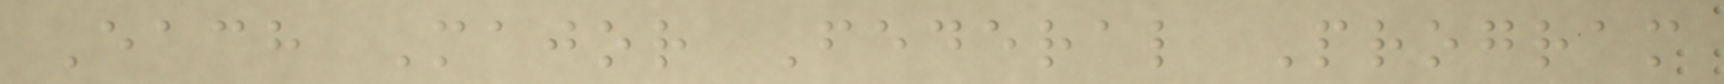Each Major Federal Program
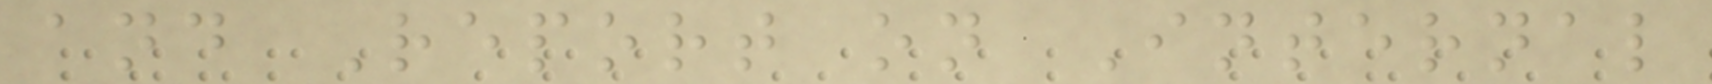and Report on Internal
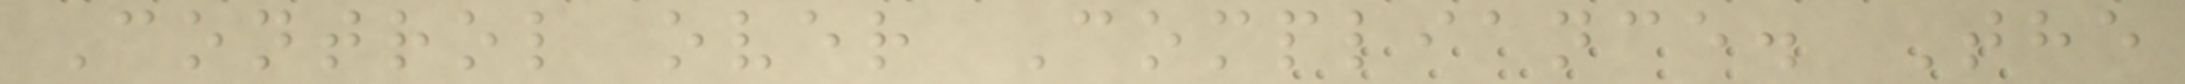Control over Compliance. The
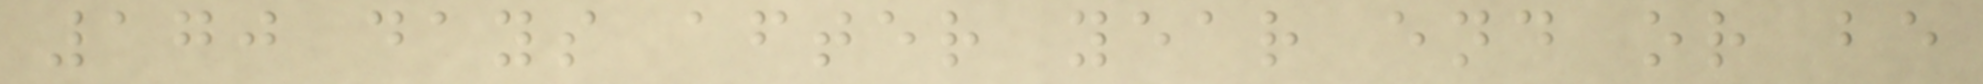170 days after year end or be
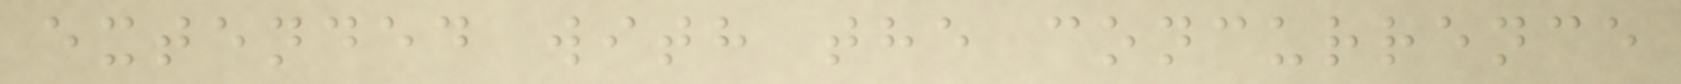extended with the concurrence
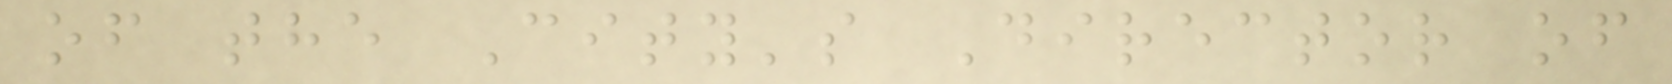of the City's Director of
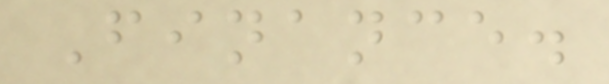Finance.
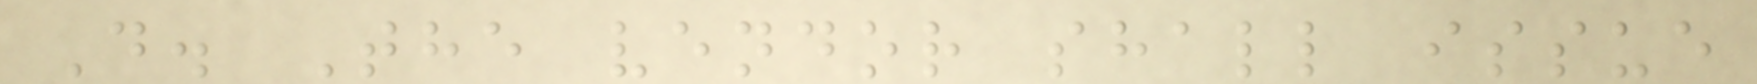D. The vendor shall issue
